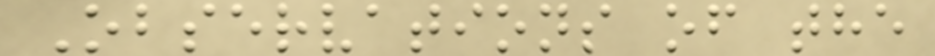Observations of the
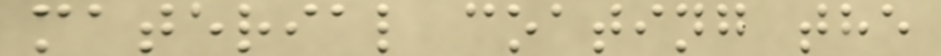material coating the
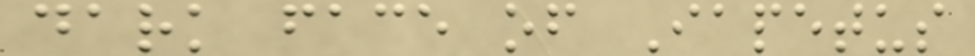dark face of Iapetus
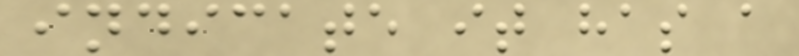indicate it has a
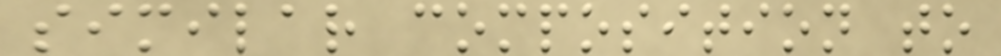similar composition to
